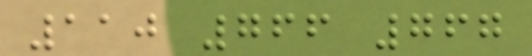110 766 767
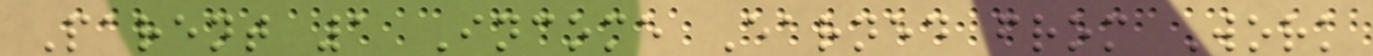Parent 1 Income Earned from Work
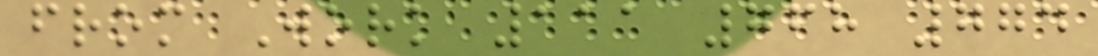from Work 111 768 774
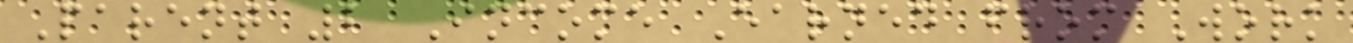Parent 2 Income Earned from Work
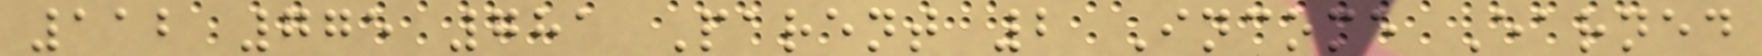112 775 781 Parent 2 Income Earned
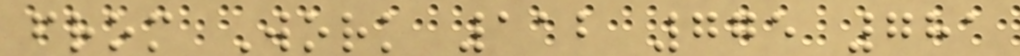from Work 112 775 781
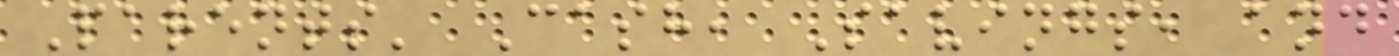Parents' Cash, Savings, and
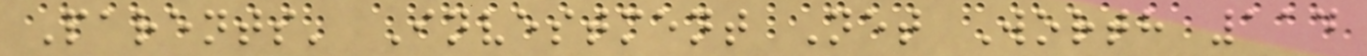Parents' Investment Net Worth 114
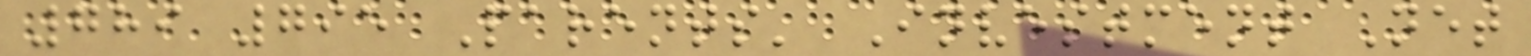789 795 Parents' Investment Net
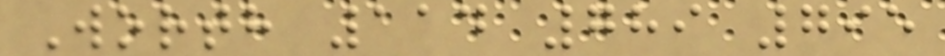Worth 114 789 795
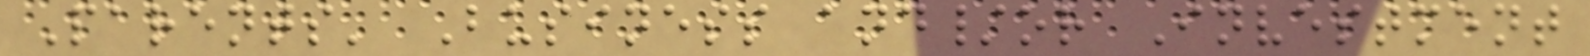Parents' Business and/or Investment
